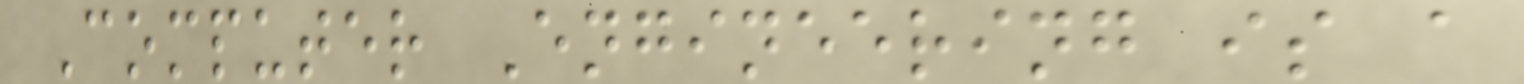Computer Engineering is a
